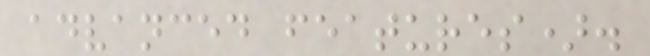advanced features).
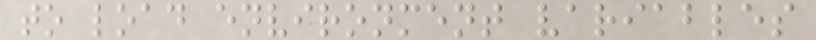to load environment variables
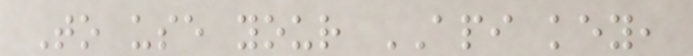To use your API key,
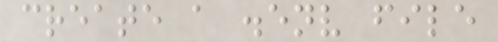create a .env file
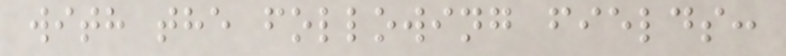with the following fields:
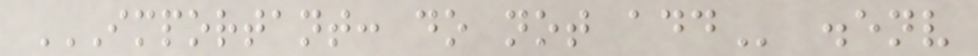IMPORTANT: DO NOT ADD .env
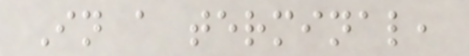In a terminal,
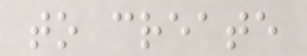to create
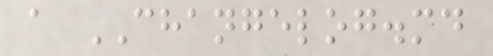a CHANGELOG.md
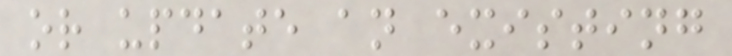or update an existing
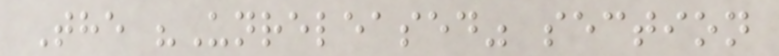The "Unreleased" section
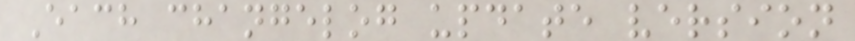Each changelog update version
